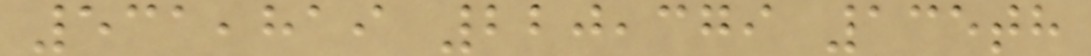531,819 220,379 135th
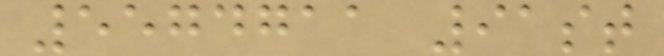5574711 91st
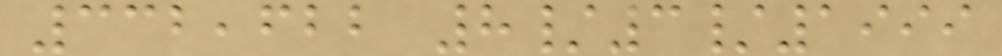332,622 8/3/1999
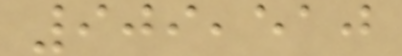909,510
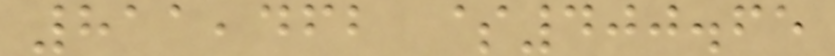811,462 $400.65
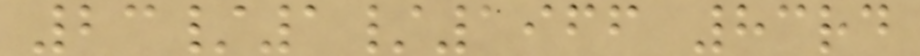23/1/1966 83rd
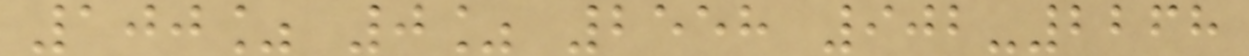100% 0% 2558 902-2268
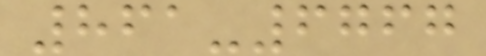861-6767
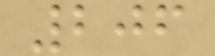206
